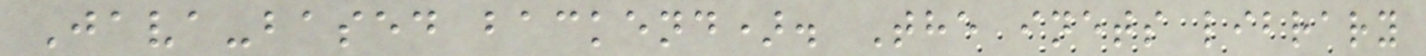Java-based backend). The inets library
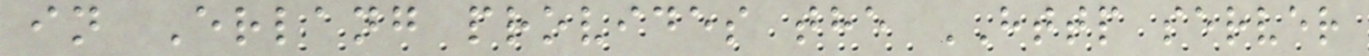in Erlang provides the HTTP server
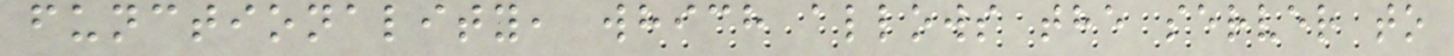functionality, which allows the server to
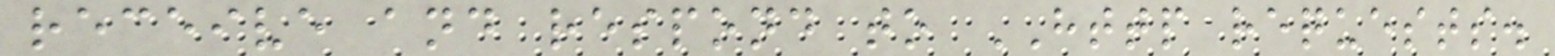receive and respond to HTTP requests.
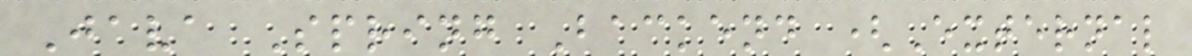Java Spring Backend (External
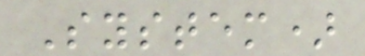System)
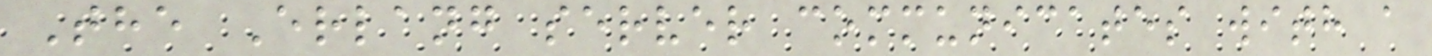The Erlang server communicates with a
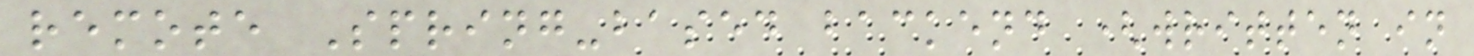remote Spring-based backend (written in
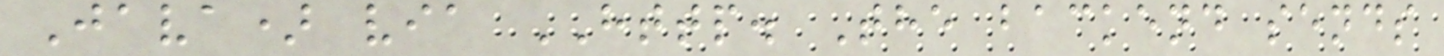Java) via HTTP. The backend sends
